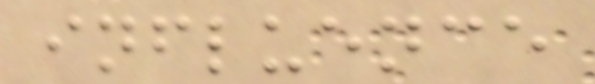influence
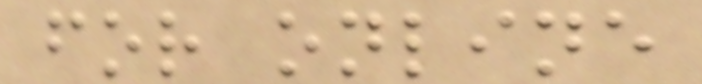for online
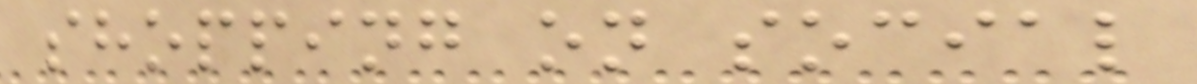shopping on social
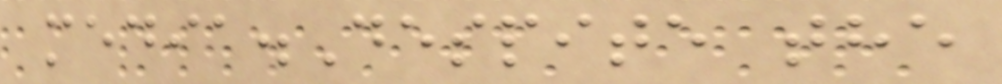media.Despite the
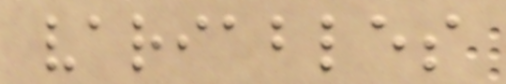variables
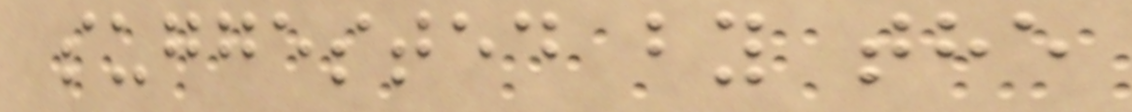suggested by the
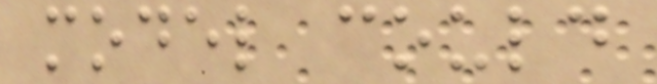model could
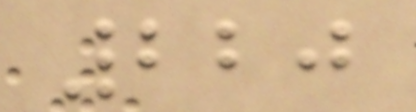220
